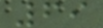69
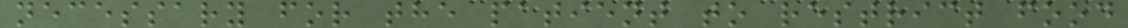necessary for the patient to restrict food
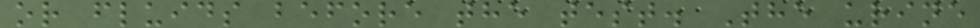or fluids before the test. The urine
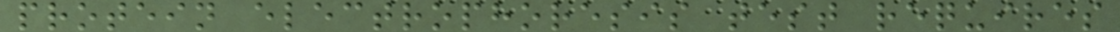protein electrophoresis test requires
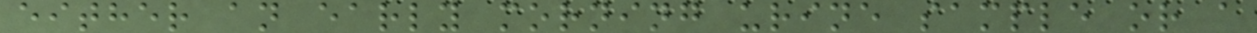either an early morning urine sample or a
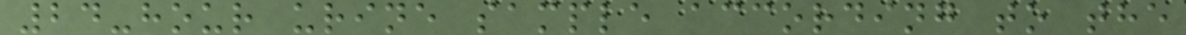24-hour urine sample according to the
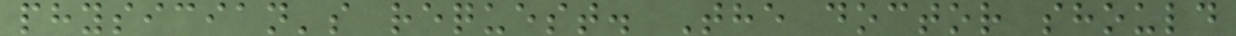physician's request. The doctor should
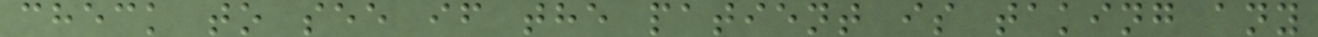check to see if the patient is taking any
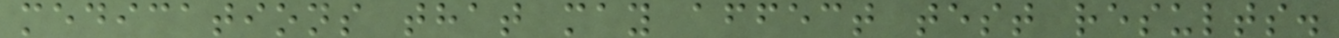medications that may affect test results.
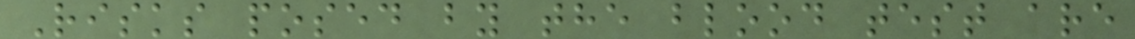Risks posed by the blood test are
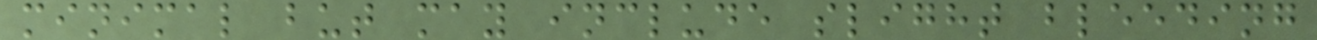minimal but may include slight bleeding
